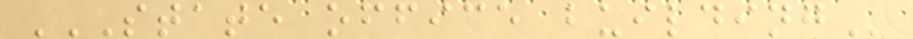STATE OFFICE BUILDING
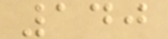140
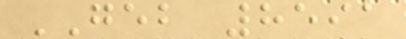GEB 8591
